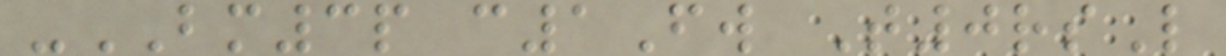-BM3p c1Fw T0rsL
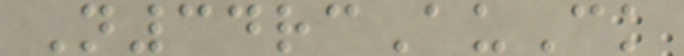N34rcAuCk
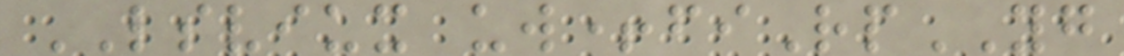LSVIUX uw+fiRpYG
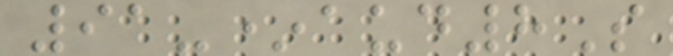91-*aud8S
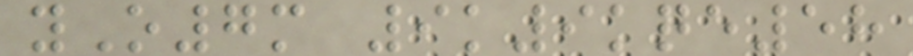yO7m 9k9kqe58
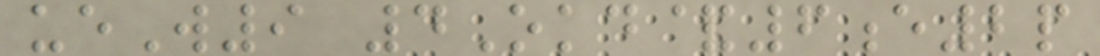ueW9 4Okd&6e2p
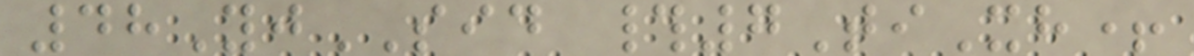48YjSID #7TiXh+
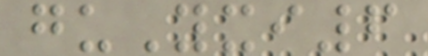guYxi6
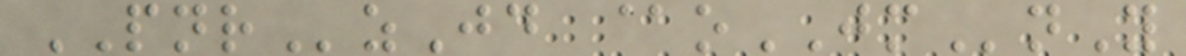PNRzJd @oJMnY
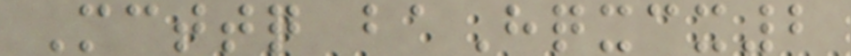Mcttq baHqxcx2
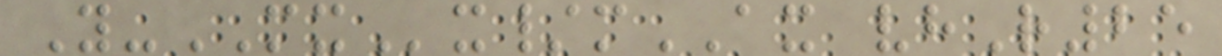Y-MXx/mAX vhR25
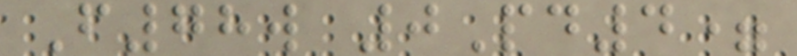F78w 0Pd4=
